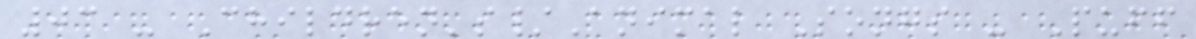03 - Children's/Animal Songs - Puff
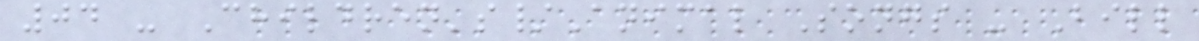04 - Children's/Animal Songs - Bill
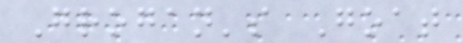Grogan's Goat
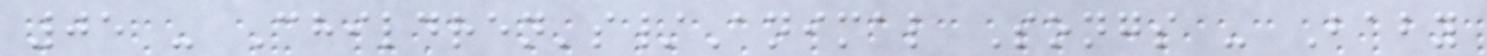05 - Children's/Animal Songs - Baby
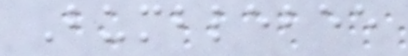Bumblebee
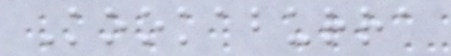Kookaburra
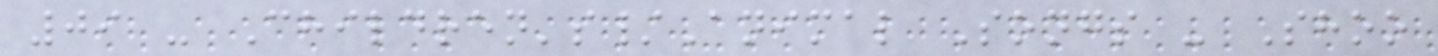09 - Children's/Animal Songs - Shoo
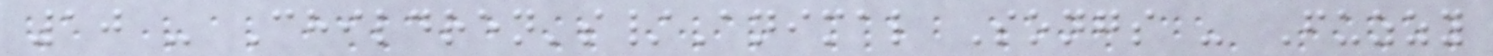10 - Children's/Animal Songs - Fuzzy
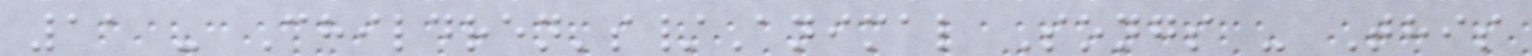11 - Children's/Animal Songs - This
